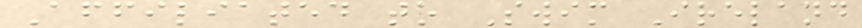Affiliated to Swim Ireland
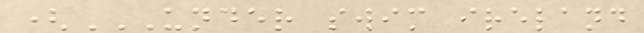(UNDER SWIM IRELAND
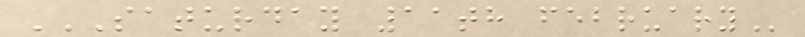SATURDAY 11TH FEBRUARY
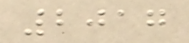2017
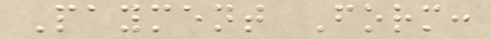Payment Form:
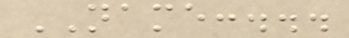NAME:...
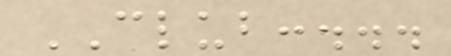CLUB:...
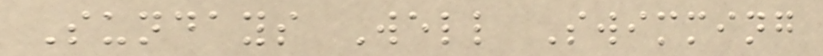Sundays Well Swimming
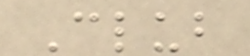Club
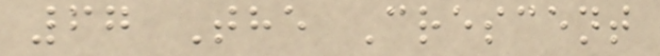67 The Crescent
